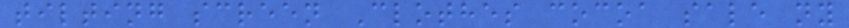tilting screen Clothes cocoa sale ny
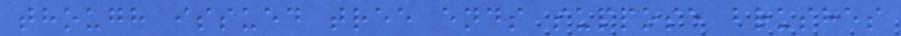though issued tree ends suppose brushes
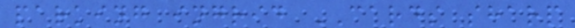parking ingrid CARDS sharp
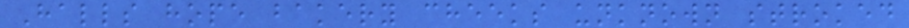Halls hope bakery cheeks unknown stroked
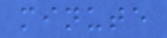minute
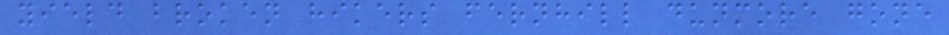yield broken hikers fernhill dunmore gone
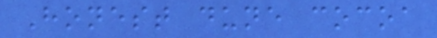Honest dune cocoa
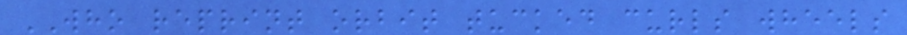WHO reprint orbit tucked curls wheels
